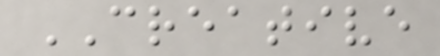CREATIVE
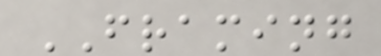FRAMING
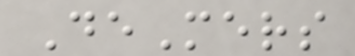DeMers
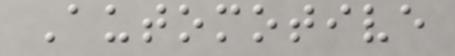Automotive
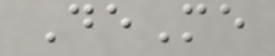DeMe
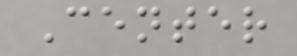Center
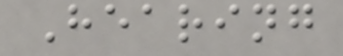Hearing
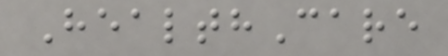HealthCare
